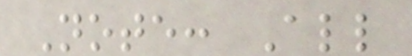Note: All
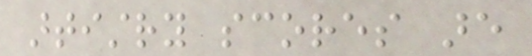artistry scores are
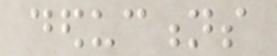deductions
